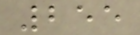255
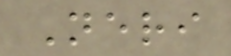Neri
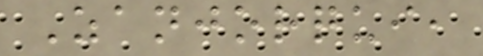Zanjorqui,
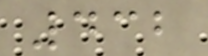432
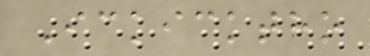Ickicktho
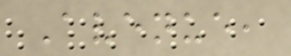Avenue,
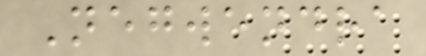Negwendra
